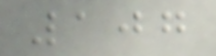107
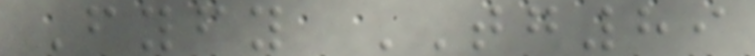Fyfy TG89
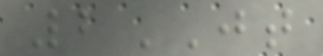2JT
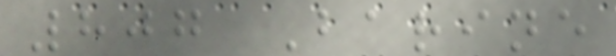807 Barine
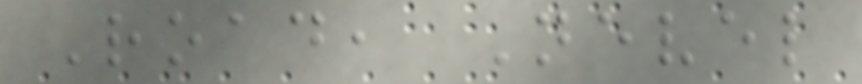Road, Nevel
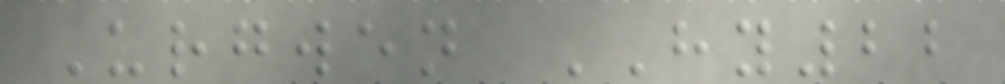Urgwen HY22
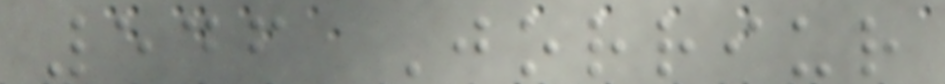546 Jorriur
